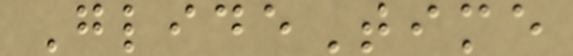GlideTime
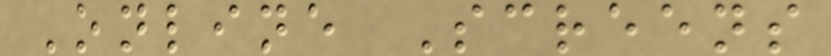Online Screens
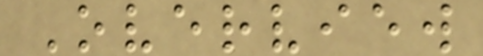Overview
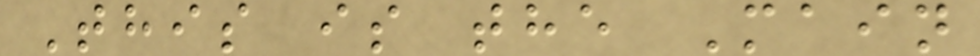This is the Main
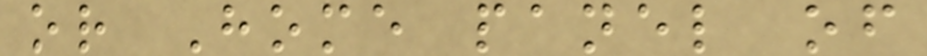or Home panel of
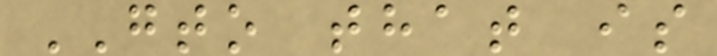GTO that is
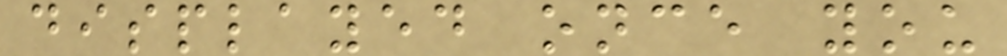displayed once you
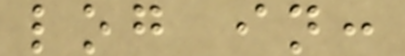log in:
